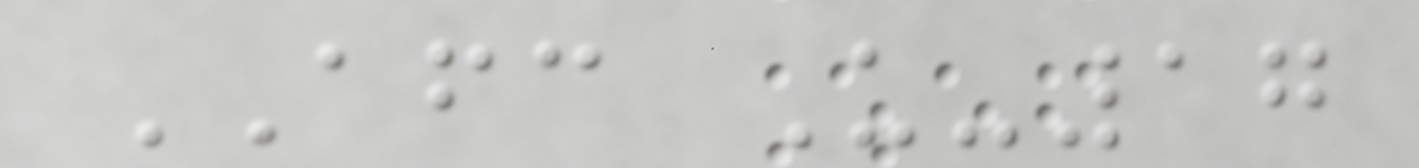AFC U-17
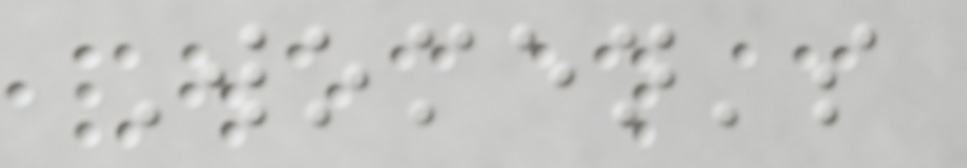Women's
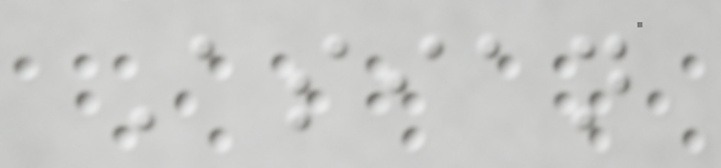Asian
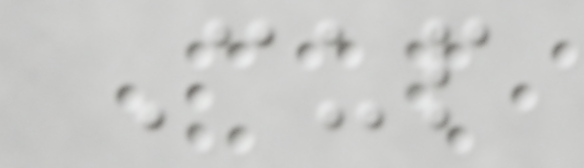Cup
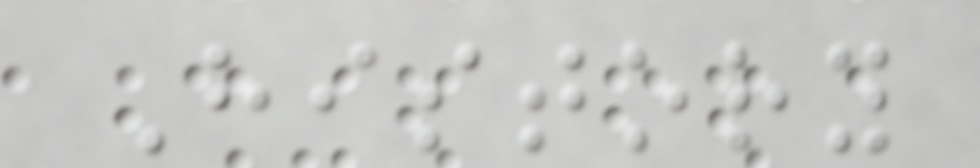History
